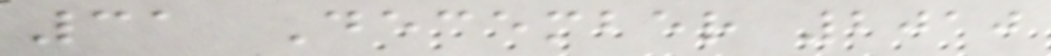31 December 2010
